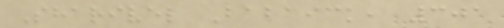Sharivel Babaick, 301
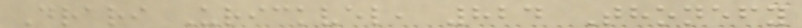Drari Urickvel, 824 Thonefy
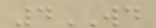4WD
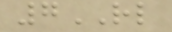7RL
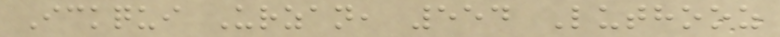Ickqui Urzan, 554 Luthooz
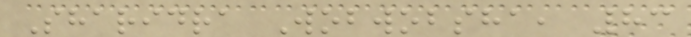Sharidra Wobwobsha, 83
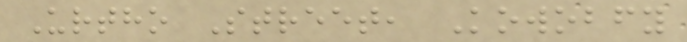Urtho Street, Kowobfy
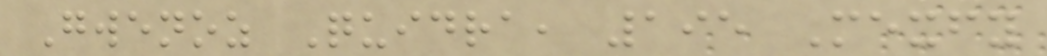Gwenoz Quidra, 195 Mexfy
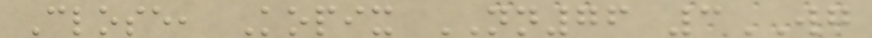Close, Kopix NN76 3WG
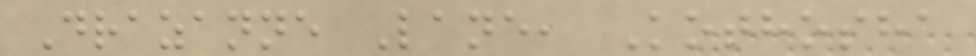Drazanne Lane, Kothosha
